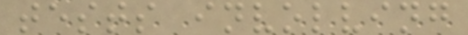tests involving
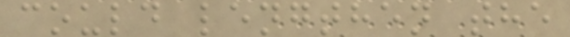could lengthen the
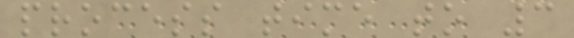process time to 3
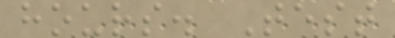hours. Test
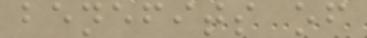benefits of
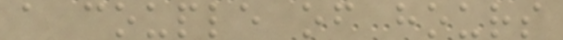a couple of hours
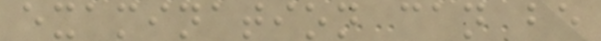examination can be
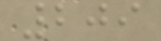209
